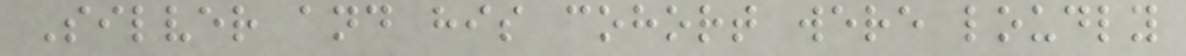Silver and his cohort were loudly
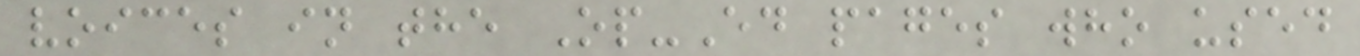voices in the Op-Ed pages who used
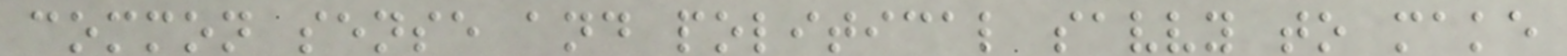common sense and political savvy to make
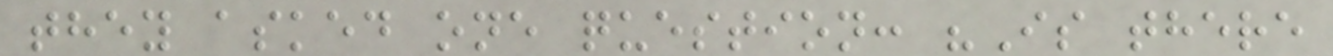they asked one question: "Is there
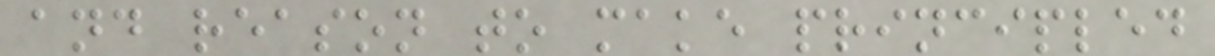and reason to make principled
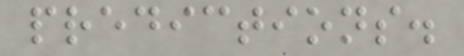predictions.
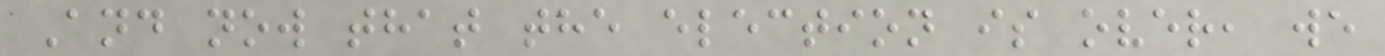And now that the election is over, we
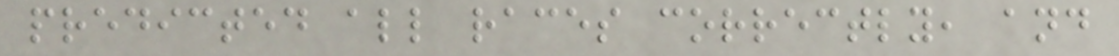predicted all races correctly, and
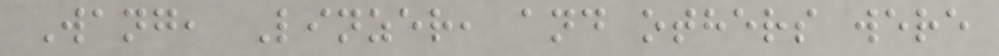Wang, Linzer, and others were
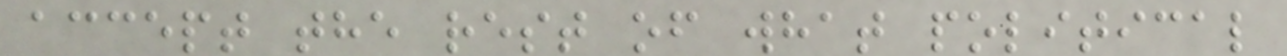accept the rest of what political
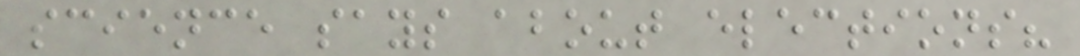science says about elections?
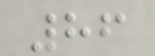86
